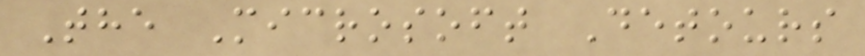The Microsoft Detours
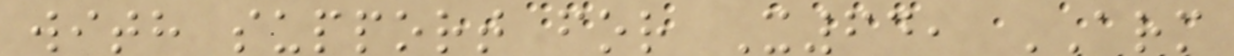with support for X64, ARM
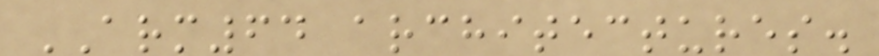ARM64 architectures.
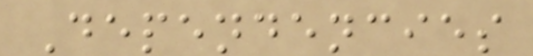Dependencies
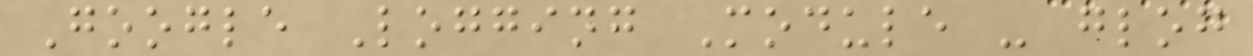Google Logging Module - glog
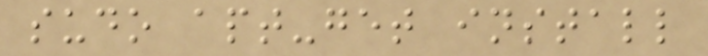sudo apt-get install
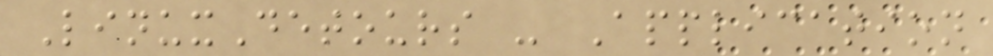LinuxDetours - Application
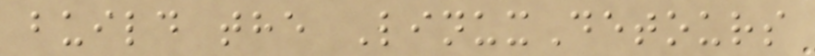build the LinuxDetours
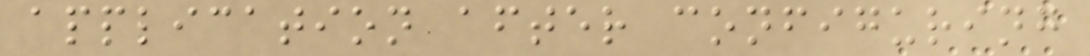application after configuring
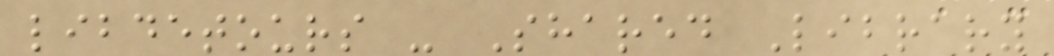libdetours - Shared Library
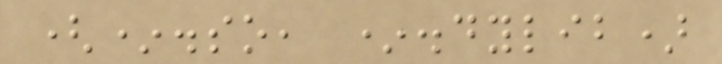(*.so, *.dylib)
